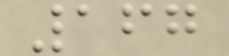167
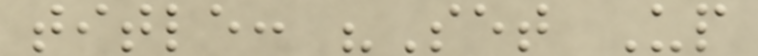title: "Set Up
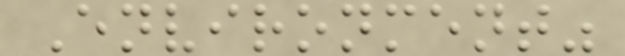Environment"
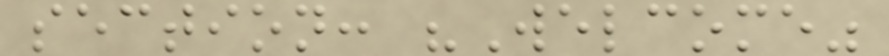section: "Welcome"
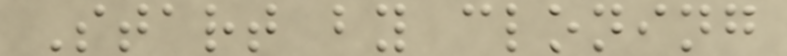Start by cloning
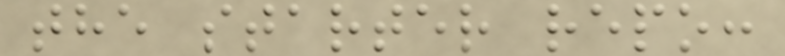the starter repo:
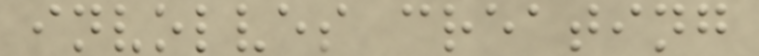involves creating
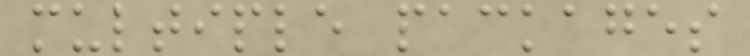multiple packages
